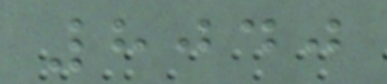8040
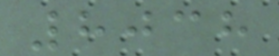8038
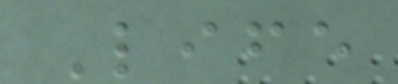Life
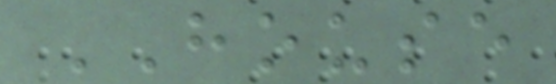HOUSE
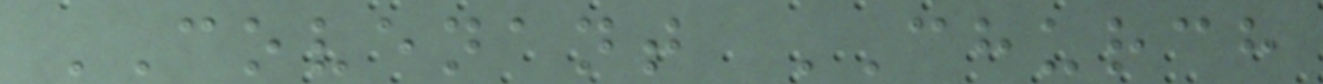COVENANT CHURCH
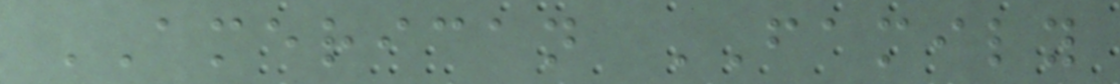AMERICAN FAMILY
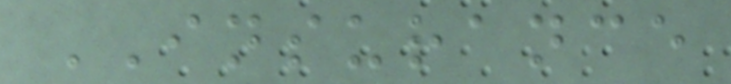INSURANCE
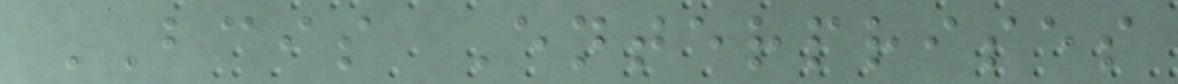BCIS Enterprises
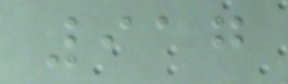917
